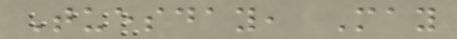Tuesday, May
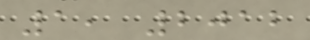1, 2012
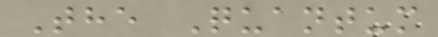The Quantum
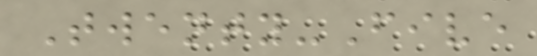Twenty-Five
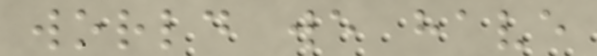world we have
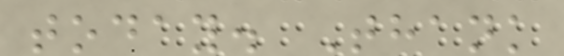today. Thank
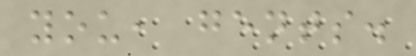you, gents.
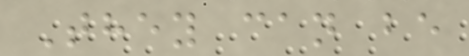They can be
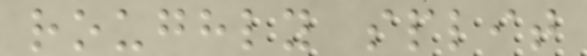roughly split
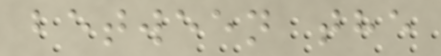between the
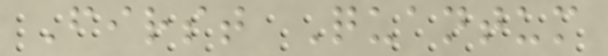First Quantum
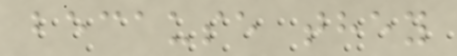because they
